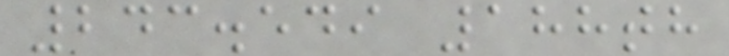243.549 188th
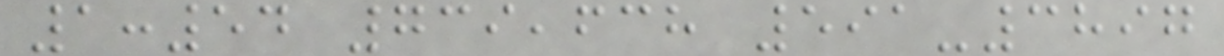1:54 739,638 591-3897
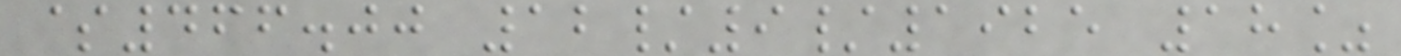$466.00 12/9/1925 18%
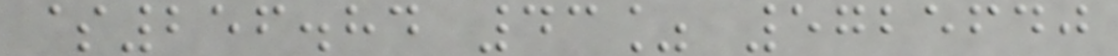$256.84 43% 5725640
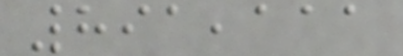891,111
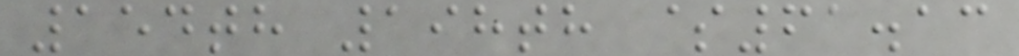154th 198th $61.13
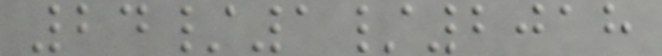24/1/2018
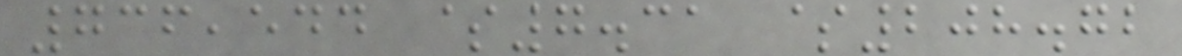736,544 $7.31 $208.72
